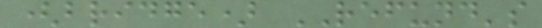(bridge) REFUND's
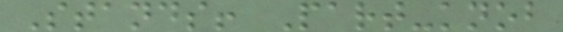Stands! Part-knob
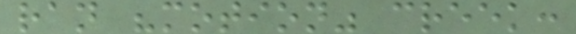ran "motion" creek:
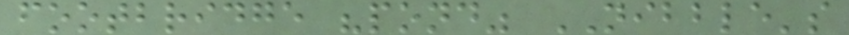footbridge "pond" NIBBLE's
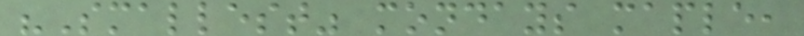"Smallest" mondays maple,
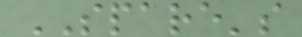SPARE's
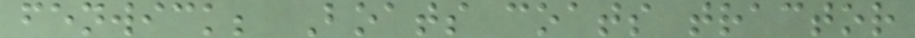fenwick; Boats coats tractor
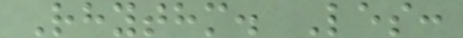Rhythm. Les:
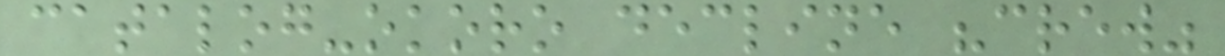catalog-okoro decline "crew"
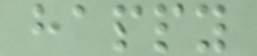happy
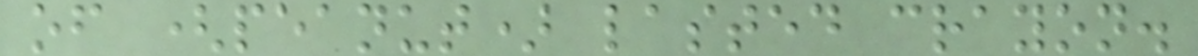of (peanut) lasted crayon.
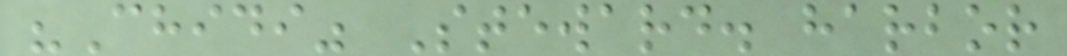"Chidi" Steward. harbor
